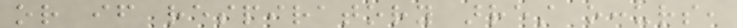or if respiratory arrest occurs,
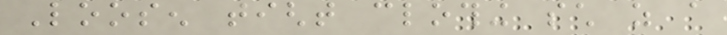Loosen tight clothing such as a
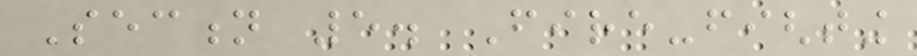Section 5. Fire-fighting
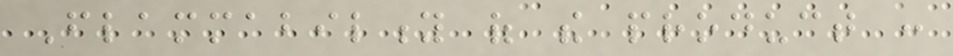Flammability of the product :
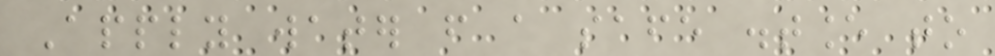Apply water from a safe distance to
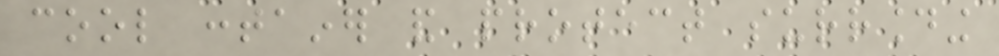cool container and protect surrounding
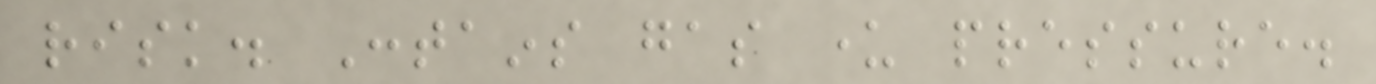risk. Contains gas under pressure.
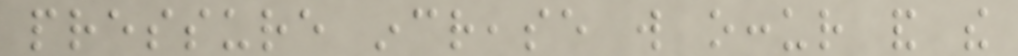pressure increase will occur and the
